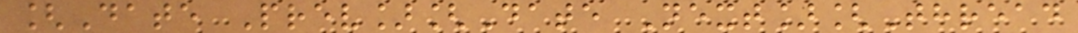[Date Prev][Date Next][Thread
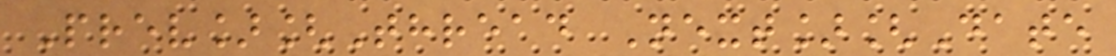Prev][Thread Next][Date
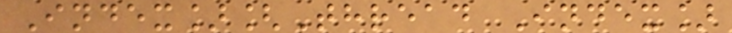Index][Thread Index]
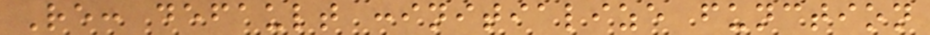Re: default :initialize function
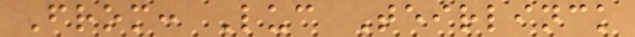From: Luc Teirlinck
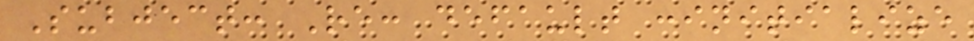Subject: Re: default :initialize
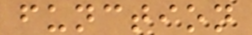function
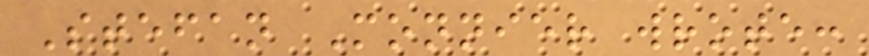Stefan Monnier wrote:
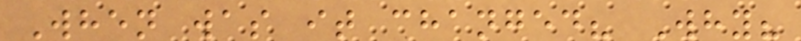When was it changed? Why?
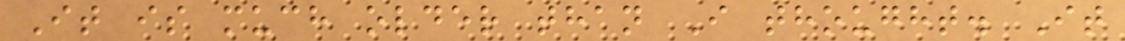It is much older than I thought. It
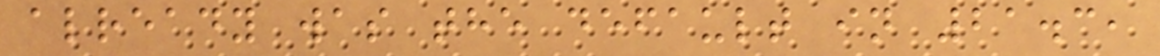already was the default in 21.3,
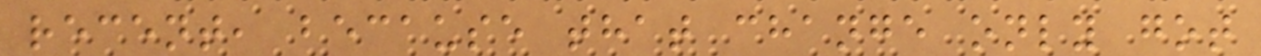recent, because that change only got
